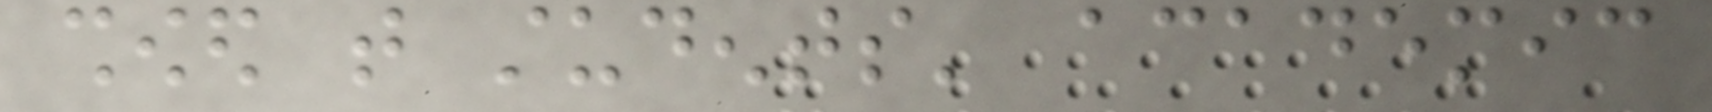showed that students' academic
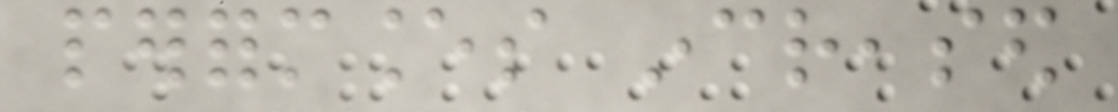performances increased
